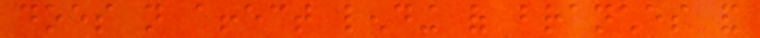does not affect lending of branches and
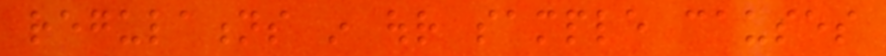regulations in our sample causes
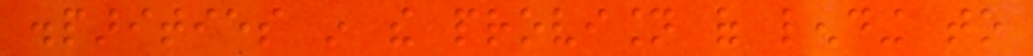disparities in the provision of lending to
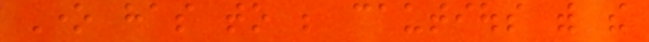One has to be cautious with the
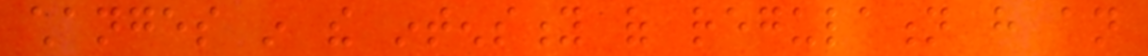changes in the intensity of regulation have an
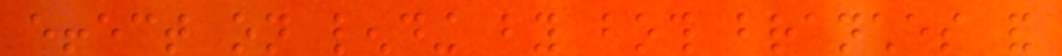effect on lending by both branches and
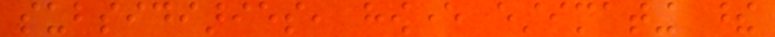subsidiaries, however estimating these
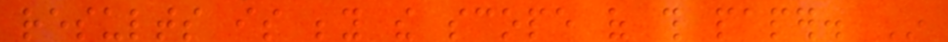results is beyond the scope of this paper. In
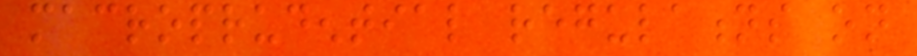macroprudential regulations on
